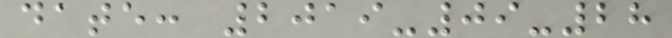date: 2019-09-28
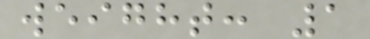weight: 1
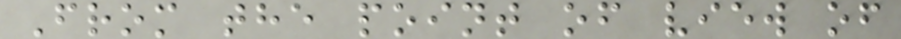From the point of view of
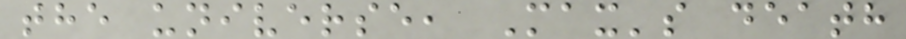the universe, Max's death
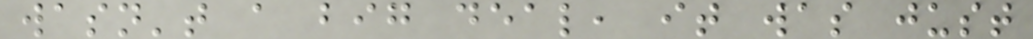wasn't a big deal, it was just
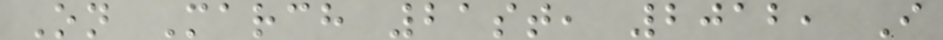On March 21st, 2012, I
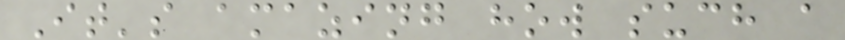It's amazing how such a
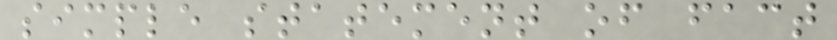simple statement of fact
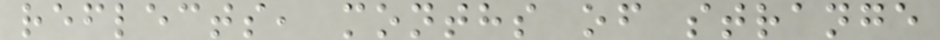reflects, months of strange
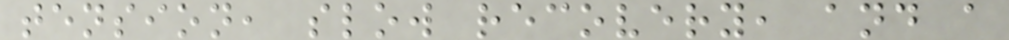tension, slow recovery, and a
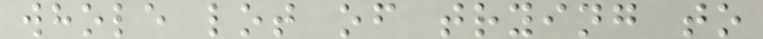whole lot of trying to
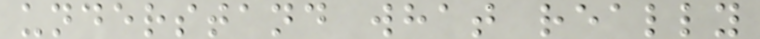understand what really
